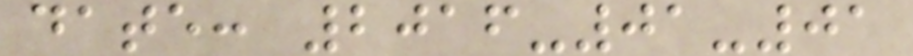date: 2016-01-01
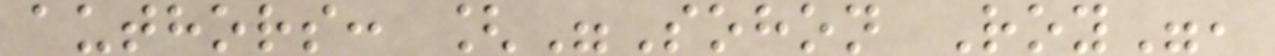authors: ["Sohon Roy",
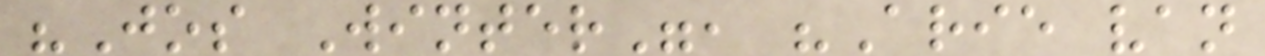"Jos Winter", "Arie van
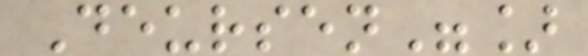Deursen"]
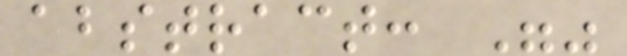abstract: ""
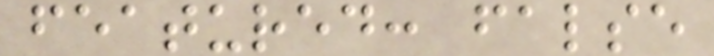featured: false
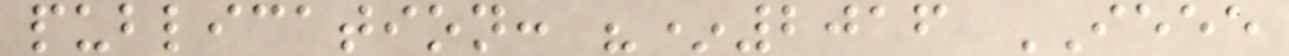publication: "*2016 IEEE
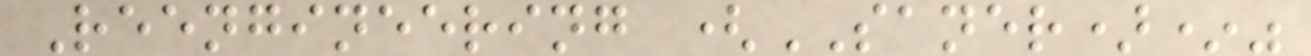Reengineering (SANER)*"
